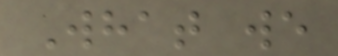What we
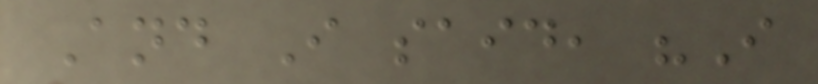And I said, "I
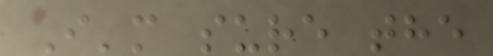I'm sure the
